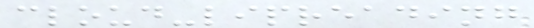cloud-lipreading
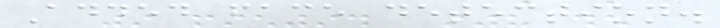Added face detection.
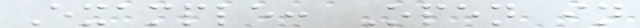Example: Open in
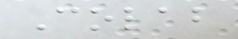Colab
